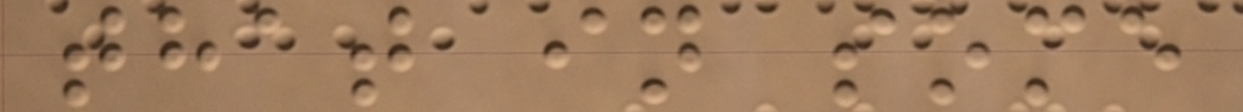that in some
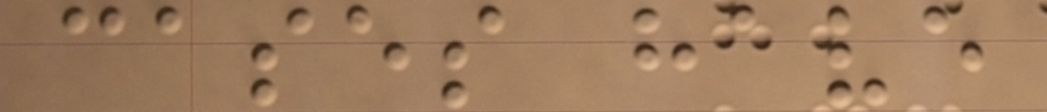cases have
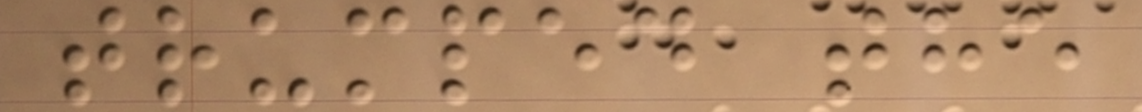trumped the
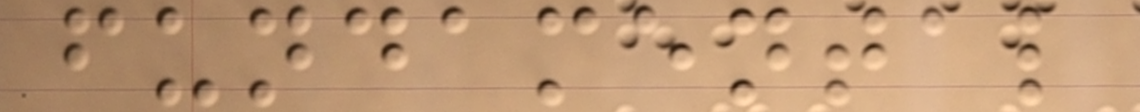fundamental
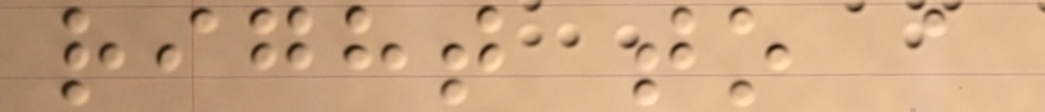right to a
